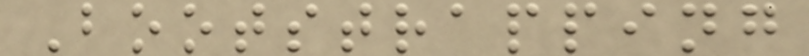Bootstrapping
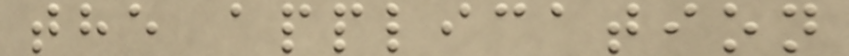the application
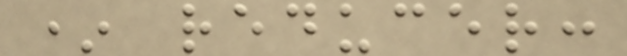* reducer:
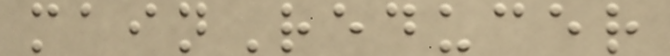mainReducer
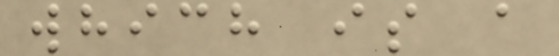which is a
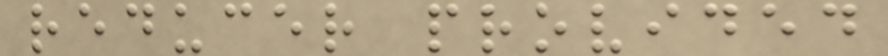reducer provided
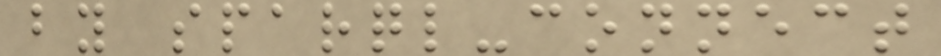by sparql-connect
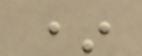*
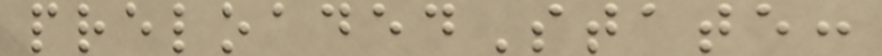preloadedState:
